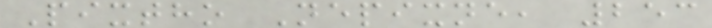Pixtho Nepixne, 253
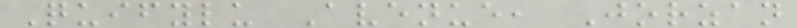Quifylu Avenue, Jorzan
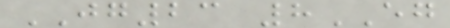JG23 8EG
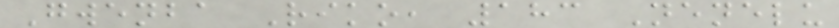Gwenba Riko, 183 Nenelu
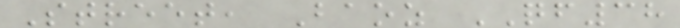Street, Baoz QF38
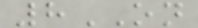8ON
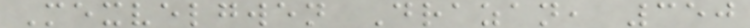Mexvelgwen Drazan, 350
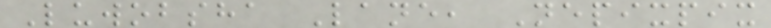Luwobsha Lane, Nepixpix
